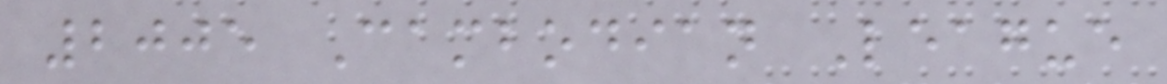2005 Cambodian League
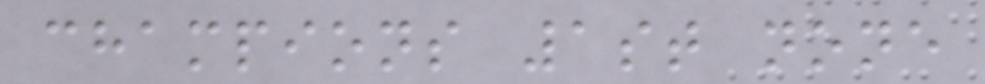champions 1st none
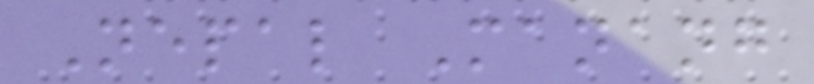Nepal Manang
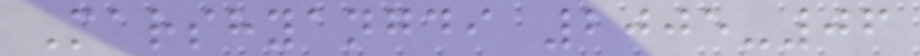Marshyangdi 2005-06
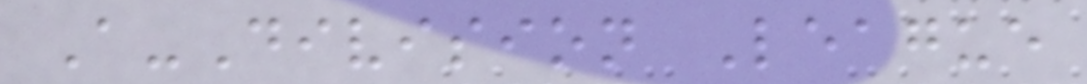A-Division League
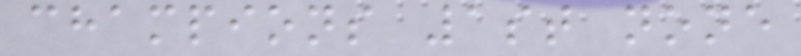champions 1st none
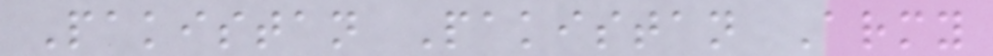Pakistan Pakistan Army
